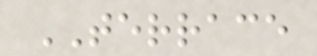TERRACE
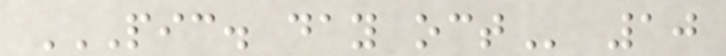PIC. DAY OCT 10
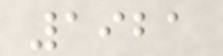1921
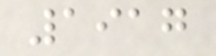1917
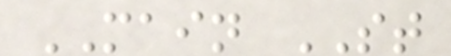MAIN ST
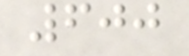600
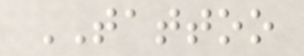TATTOO
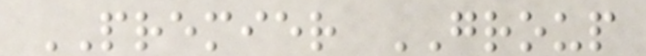PREMIER GROUP
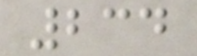234
